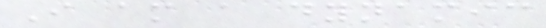I am a dynamic
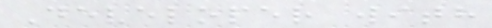Developer with
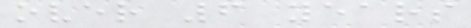over 6 years
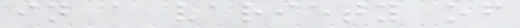in a variety of
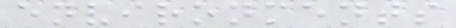environments
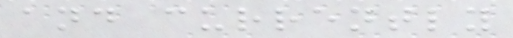and currently
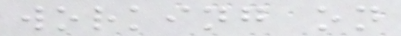working on
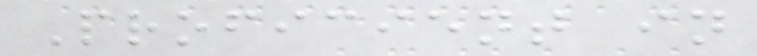Proficient in
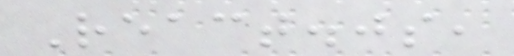React.js,
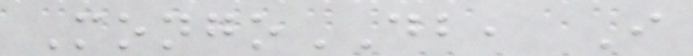MongoDB, I
